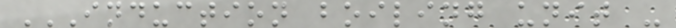INDUCTION BOILING UNIT -
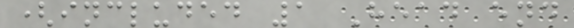(included 1 Head end
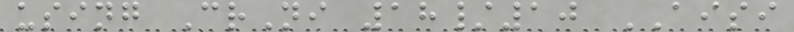using CrNi 18/10 AISI
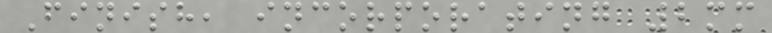Finish, incorporating 2mm
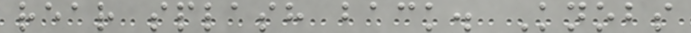rear splash back. Knobs
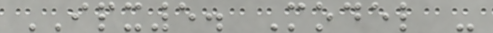IPX5. Model -
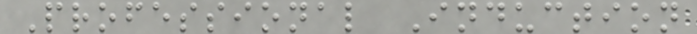Professional Induction
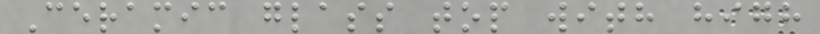Ceramic glass top with high
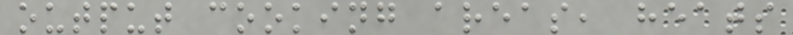output cooking areas, heats
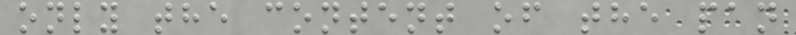only the content of the pan
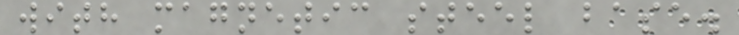with magnetic steel base.
